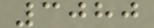3080
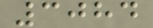3084
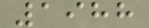1988
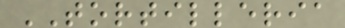TORTILLERIA
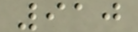910
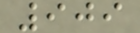909
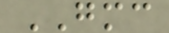GMC
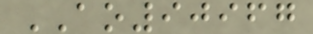AO90967
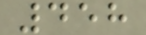458
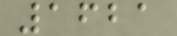1621
